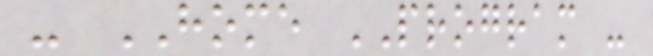- HOME PROGRAM -
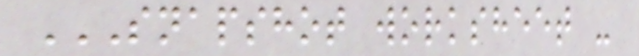SNAPSHOT WORKSHEET -
